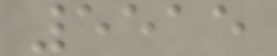5515
